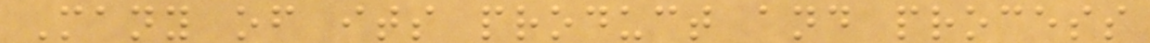Many of its product and process
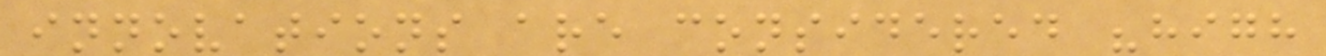innovations are considered "high
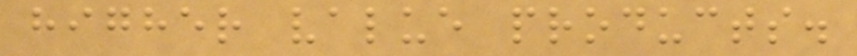higher value products.
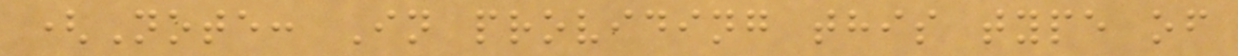(Note: In providing this type of
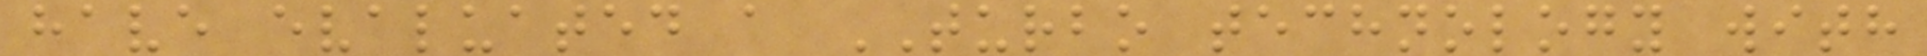have evaluated a TURBO technology with
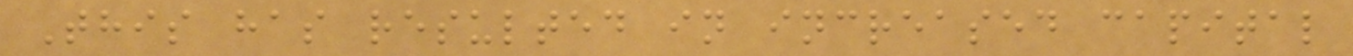This has resulted in increased capital
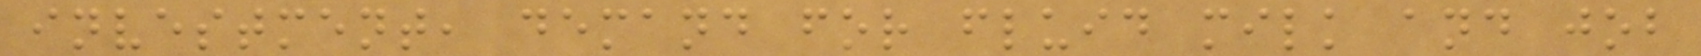investment, demand for fluid milk and job
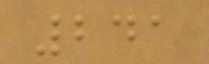241
